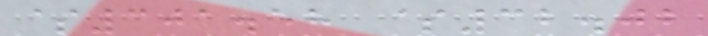$301.58 $32.02
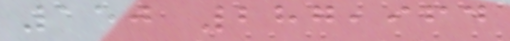150 287,964
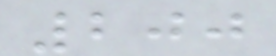200
